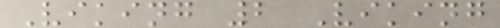Viking 2 Viking
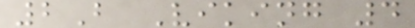2B Viking 4
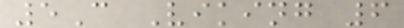5C Viking 6
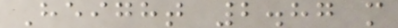Height 2.87 m
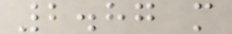2.87 m
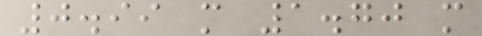0.99 m 1.70 m
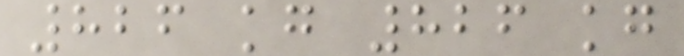826 kg 826 kg
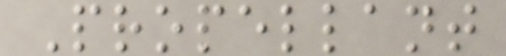Propellant
